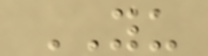YU
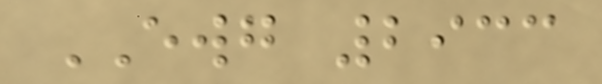EWG 2933
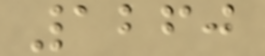1260
